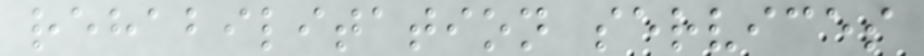rehabilitation services
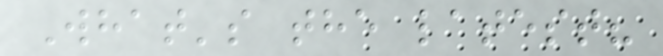What's the latest?
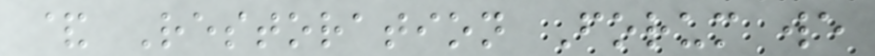& Restoration Forum we
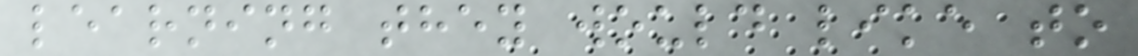learning they would like to
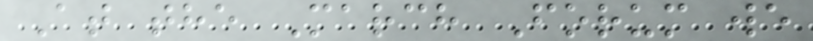At the March Forum we
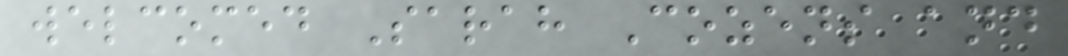welcomed Sarah Cozens and
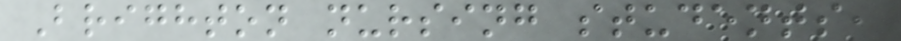Brighton nursing students,
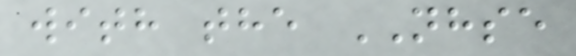with the NHSE
